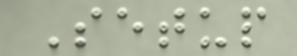Setup
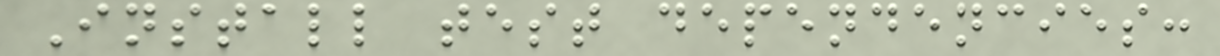Install test dependencies:
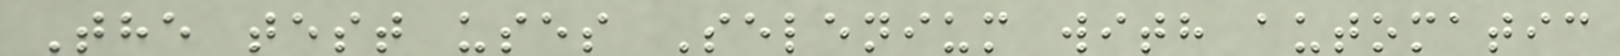The test uses Selenium with automatic
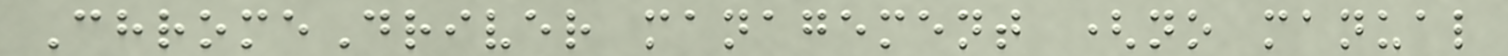ChromeDriver management (no manual
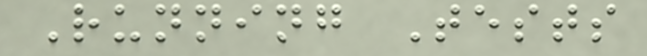Running Tests
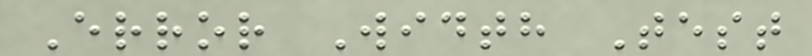Error Width Test
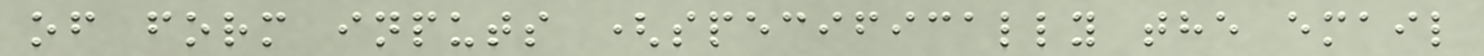of form inputs (specifically the email
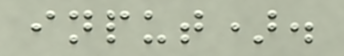input).
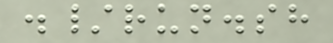./run.sh
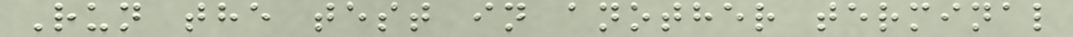Run the test in another terminal
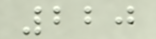220
